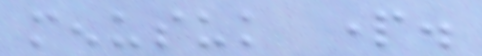menusuk part.
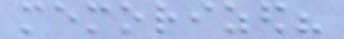memorized?
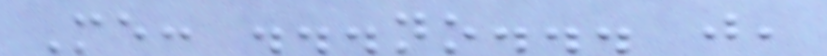Me: ...no... just,
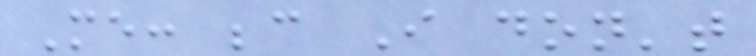Me: because I don't
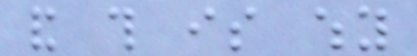and this is why
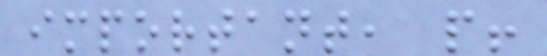important, people!
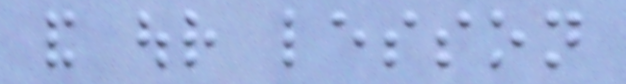and our lesson
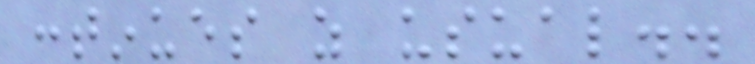continues as usual..
